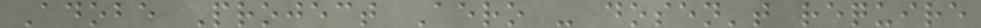Adobe Project Aero - dosen't require
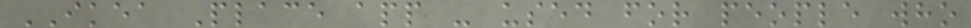IKEA Place app - used for people who
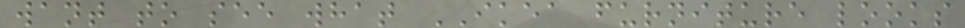want to see what IKEA furniture looks
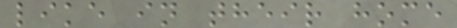like in their home
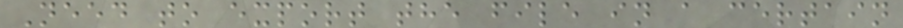Need to export the file in a certain
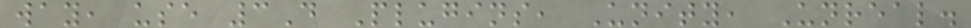way, use 3D Plugins, Unity, Unreal.
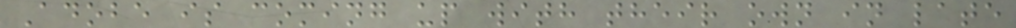Adobe is coming up with their own in late
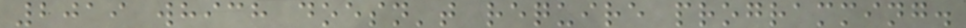2019 which doesn't require programming.
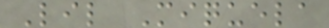Lil Miquela
